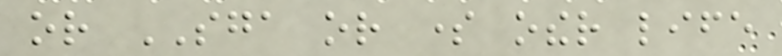or SGA or some other life
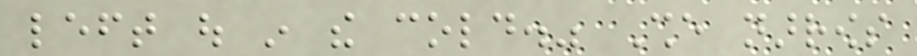left out in the cold." She narrows
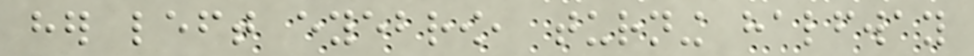her left eyebrow, turning halfway
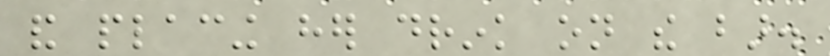and placing her drink on the bar.
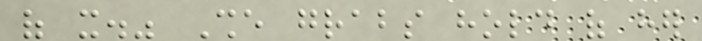of it." She grabs hold of her
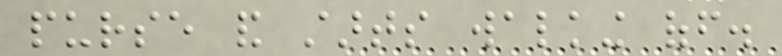purse and starts walking off.
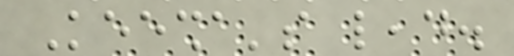Keesha's lead.
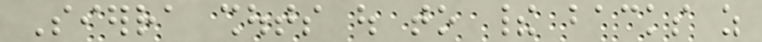Sierra shouts out to their backs as
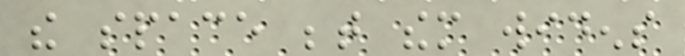the space between them widens
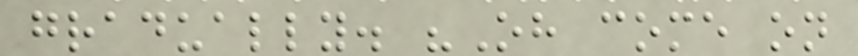gradually. "Oh come on
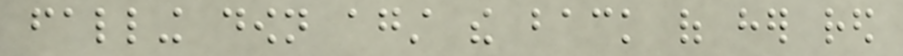falling down against the back of her red
